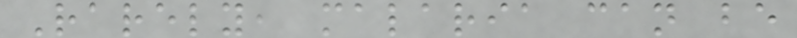Rarely, malaria can be
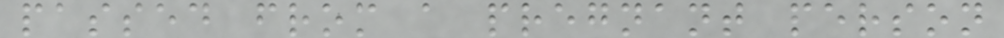passed from a pregnant person
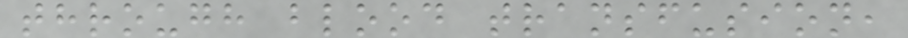through blood transfusion,
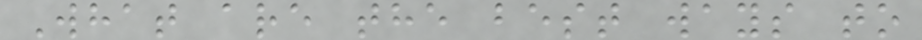What are the best ways to
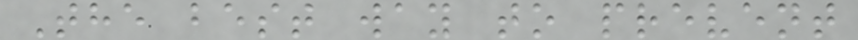The best way to prevent
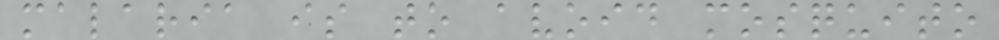malaria is to avoid mosquito
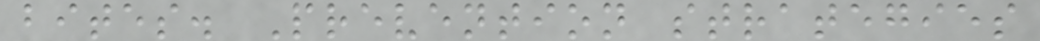bites. Prevention strategies
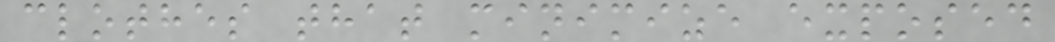clothes that minimize exposed
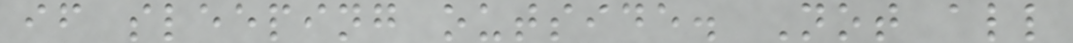if sleeping outside. Not all
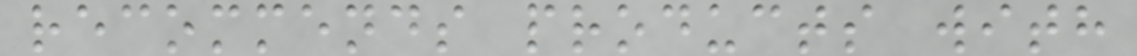recommends products with
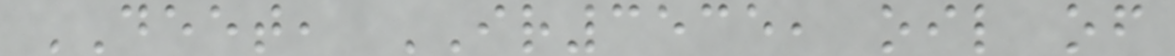DEET, IR3535, oil of
